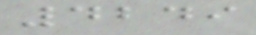4249
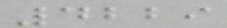4229
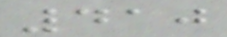410
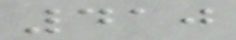410
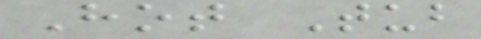Hot Tub
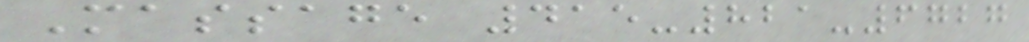Massage 415-821-6727
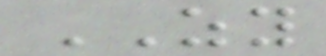ZY
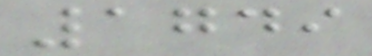1749
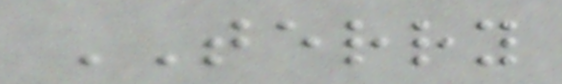TERRY
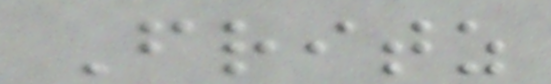Fritz
